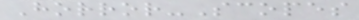Horror-Scopes
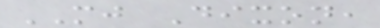MJ Dixon,
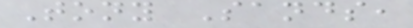Tony Sands,
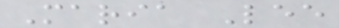Maria Lee
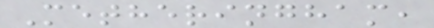Metheringham,
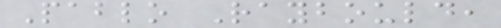Pablo Raybould,
